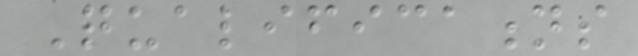Qualifications
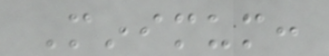Minimum:
